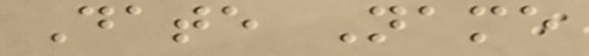Date Name
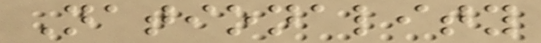Nationality
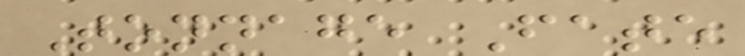Tonnage Fate
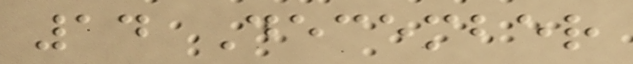14 December
